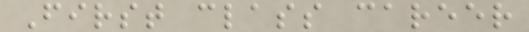First class career
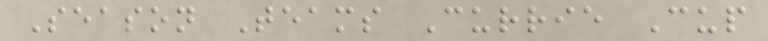Season Teams Currie Cup
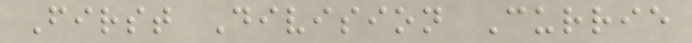First Division Currie
